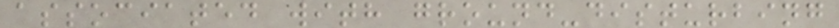associated with ground-disturbing
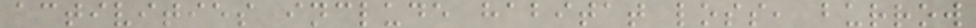activities include habitat loss, burrow
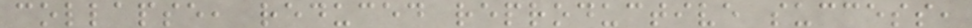collapse, reduced reproductive success,
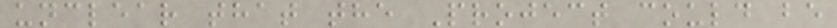unclear that the Project could be
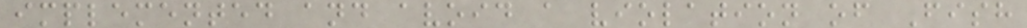implemented and avoid a violation of Fish
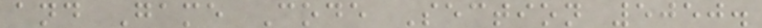and Game Code Section 5050.
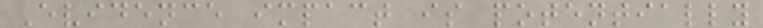Evidence impact is potentially
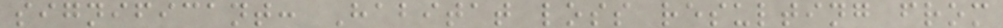significant: Habitat loss resulting from
